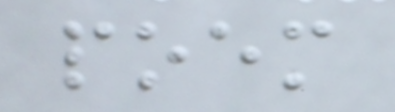poem
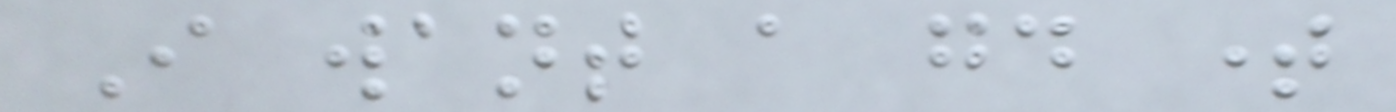I want a good time
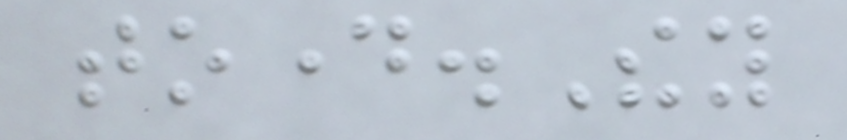today.They
